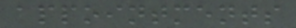appointments
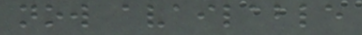now available
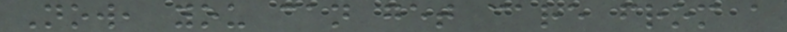Now, you can get care from a
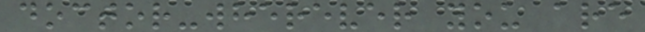doctor-wherever you are
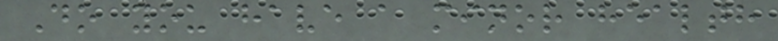Do you have a minor health
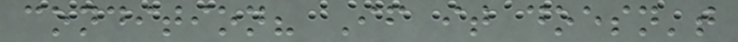condition? If it doesn't
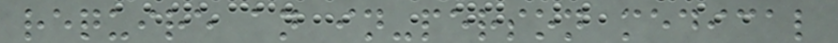require an in-person medical
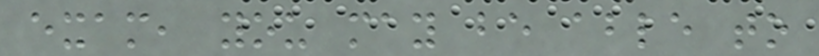exam, you may be able to
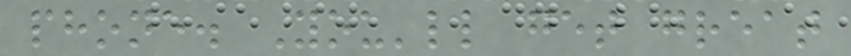phone. You'll get great
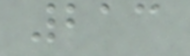213
